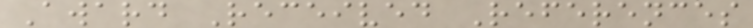Award Received References
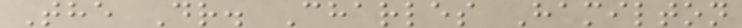The Dr. Charles Hamilton
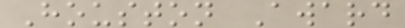Houston Award
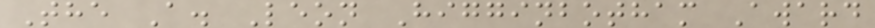The A. Leon Higginbotham Award
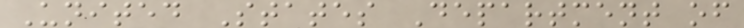United States Department of
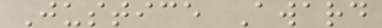Justice Award
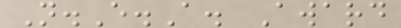N.E.A. Award
